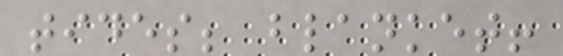tides; blanket!
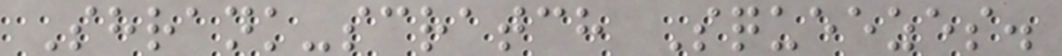Shrank-scratch Squeezes.
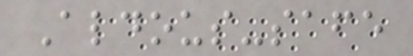Aldous-safe
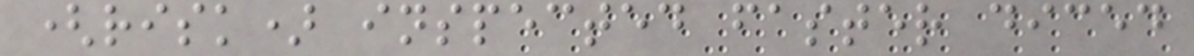(risk) inspected faster diced
